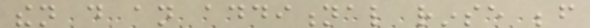then do an additional rinse before
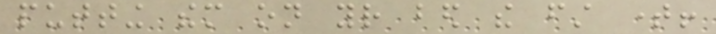putting them on your bed the first time!
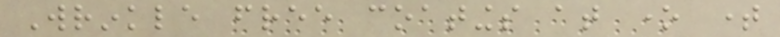Wrinkle free coatings at one time
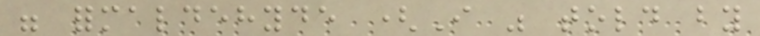were formaldehyde (I was told by
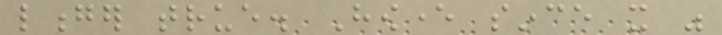longer true. However since it was
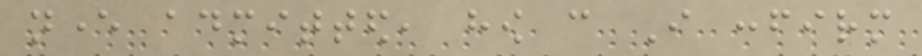never admitted, how can I confirm
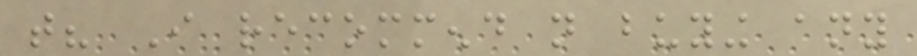that? I recommend not buying any
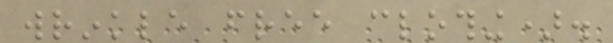wrinkle free clothing).
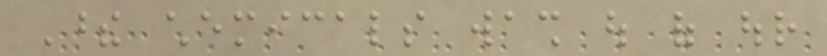These chemicals wash out of our
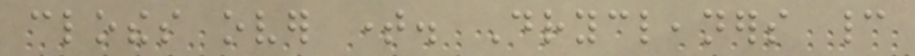clothes over time. Drycleaners cannot
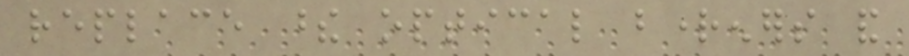replace these optical brighteners and
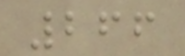266
